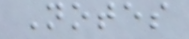Notes
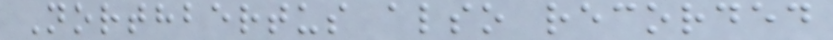Northbertus also recorded
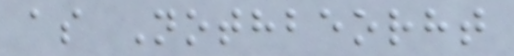as Nothbeorht
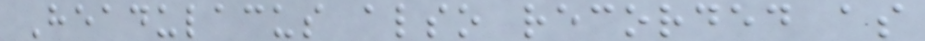Headulacus also recorded as
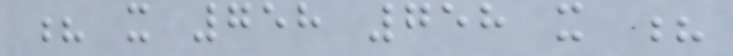? x 758 758 x ?
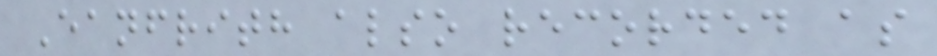Eanfrith also recorded as
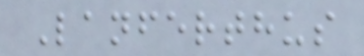Lanferthus
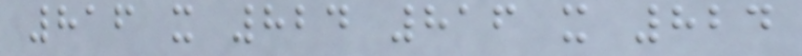816 x 824 816 x 824
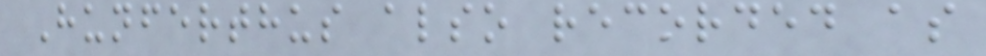Hunferthus also recorded as
